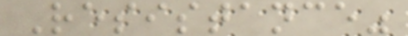Resistance"
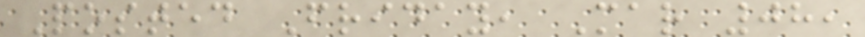Posted Friday, Mar 08,
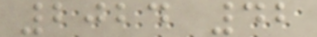2024 42
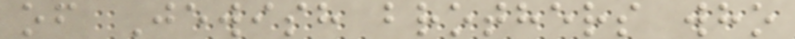of Jewish brothers who
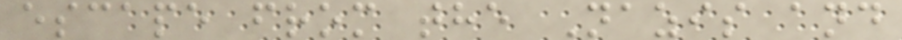escape from the Nazis and
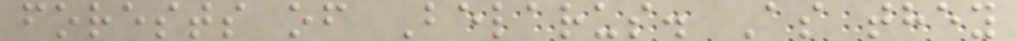forests of Belarus. As they
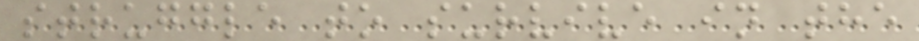struggle to survive in the
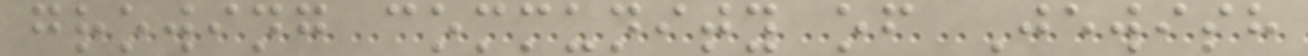growing community of Jewish
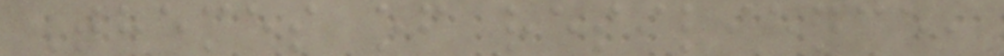Themes of resilience,
